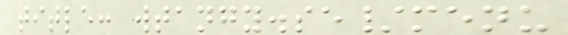title: wtangy.se/menu
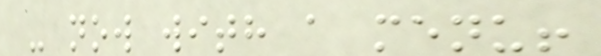- now with a menu!
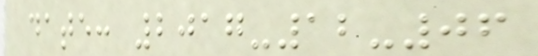date: 2017-12-06
